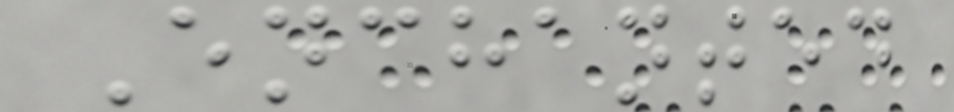Enchanted
